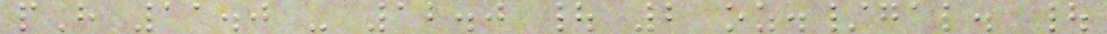pH 11.0 - 12.0 | 2 oz./gal. |
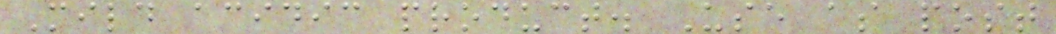Mild acidic product. Use as post
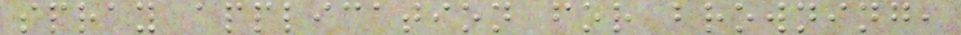spray application for browning,
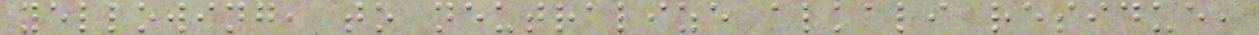yellowing, to neutralize alkali residue,
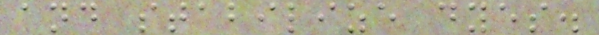and stabilize dyes.
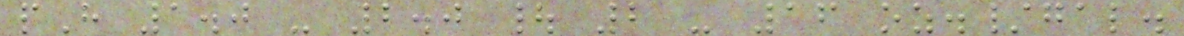pH 1.0 - 2.0 | 2 - 16 oz./gal.
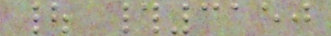| #3150
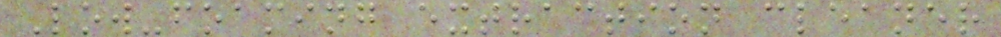Low-foaming extraction cleaner
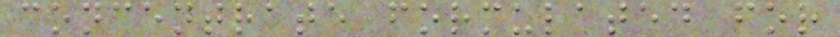concentrate formulated for
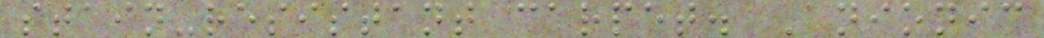stain-resistant carpet. Anionic
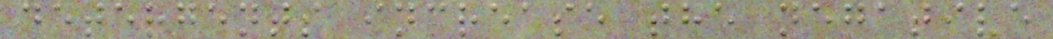detergents increase the negative
